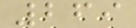269
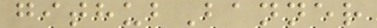githubBanner
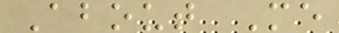About Me
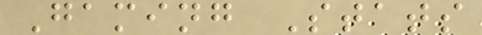Gaming Stats
